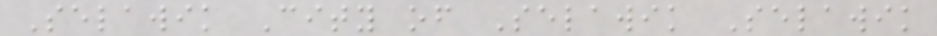Selawik City of Selawik Selawik
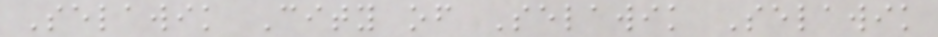Selawik City of Selawik Selawik
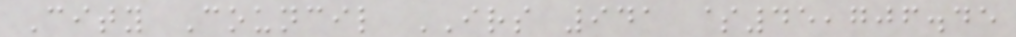City Council IRS 941 $45,706.45
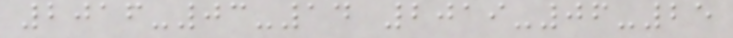2016-03-14 2019-06-25
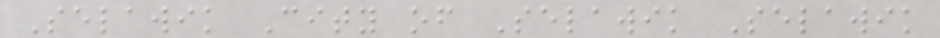Selawik City of Selawik Selawik
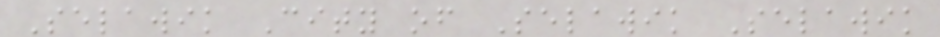Selawik City of Selawik Selawik
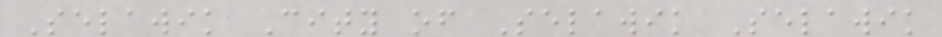Selawik City of Selawik Selawik
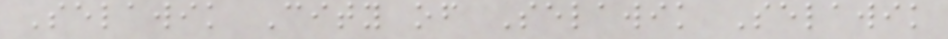Selawik City of Selawik Selawik
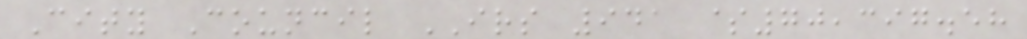City Council IRS 941 $70,397.58
